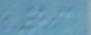23
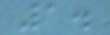1.
